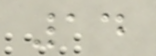14
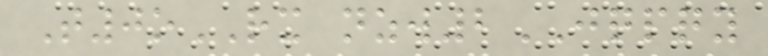T0oRX nzw2JQPQY
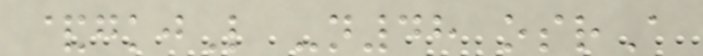&gkjL -n48 osrA
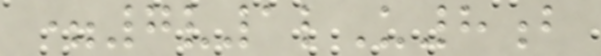=7v1lU8b
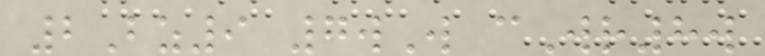2Bz9 7wW cWr8w
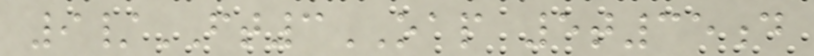9/FT3OAP 5t35d
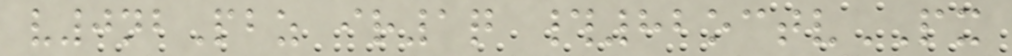v0nbPbz ir1q #82octvPX
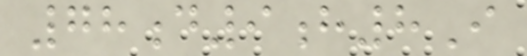78d9h8I
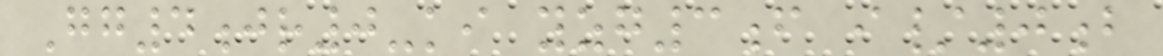Gg4jr0-ki yzg3f i/0b
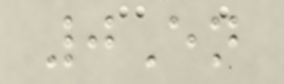0En
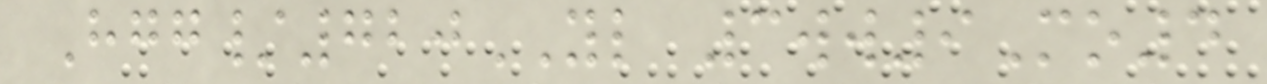Hgg/720YL 3ww9Mo4
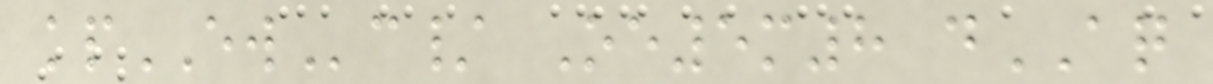kpEWc/ Oe5m8 dAQ
